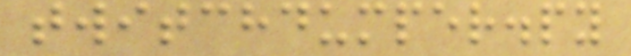twitchdumper.py
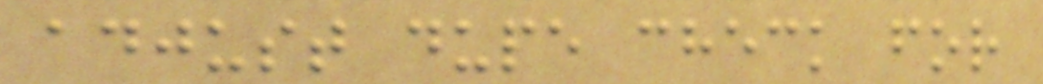adjust dupe check for
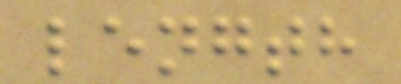length
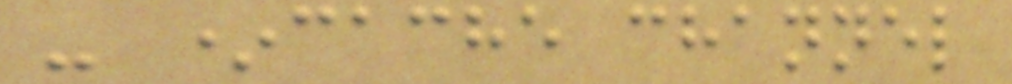- *cache channel
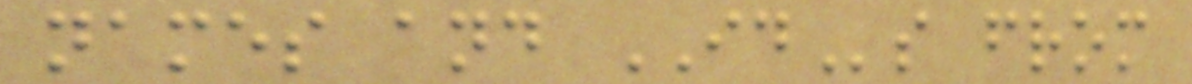names and IDs from
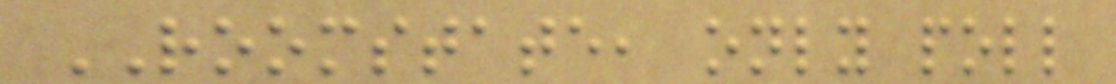ROOMSTATE, only poll
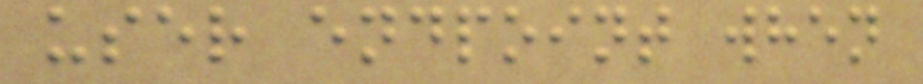user endpoint when
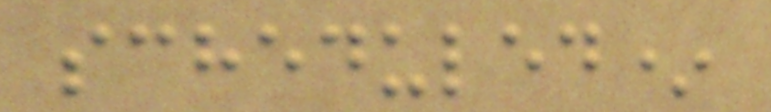scheduled*
